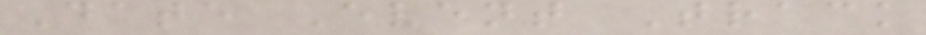Date Event Track
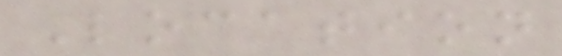Location
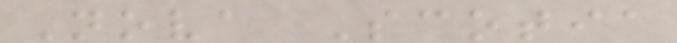Nova Scotia
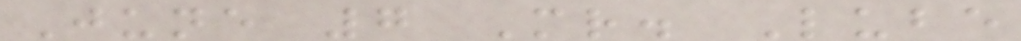June 7 Mr. Lube
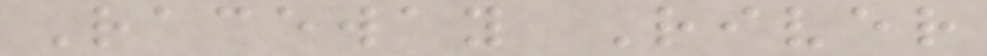Raceway River
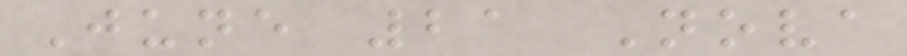June 21 Nova
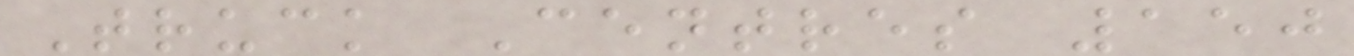Truck Centres 150
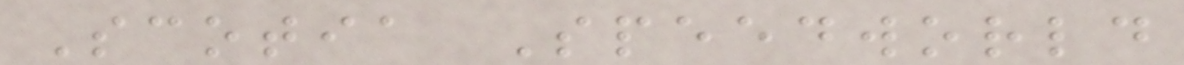Scotia Speedworld
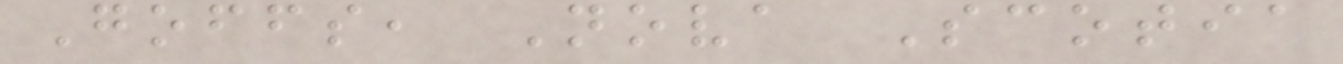Goffs, Nova Scotia
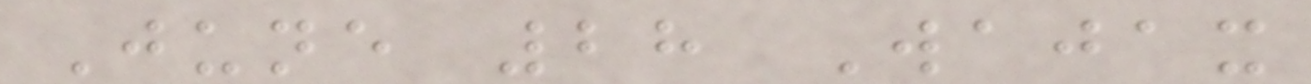June 28 Wajax
